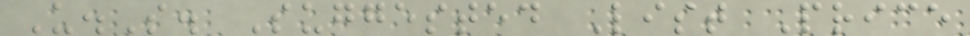U.S. Suggested List Price
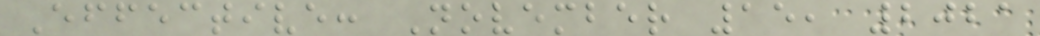Effective: November 15, 2021
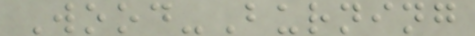Wood-Burning
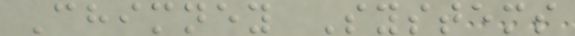Chimney Systems
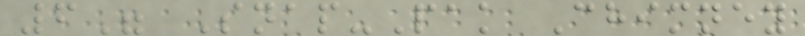6" Snap-Pak Chimney
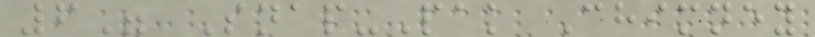6" Snap-Pak Chimney
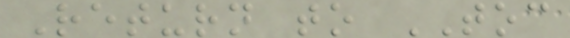Return to TOC
